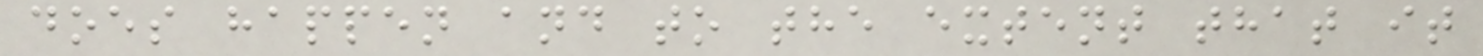does happen and to the extent that it
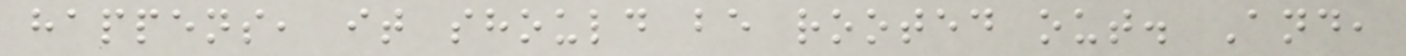happens, it should be rooted out. And,
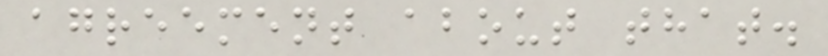agreement about that.
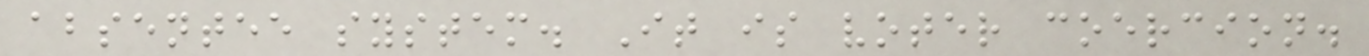absentee system. It is voter coercion.
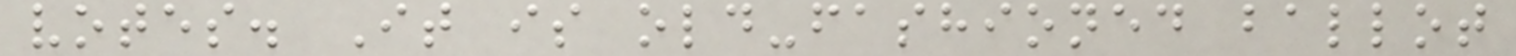votes. It is old-fashioned ballot
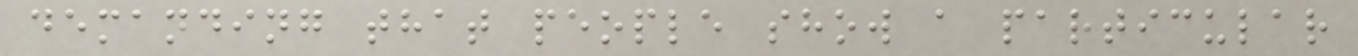demanding that people show a particular
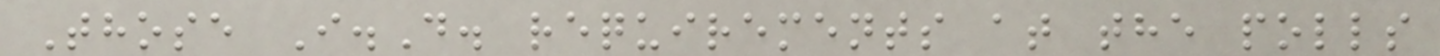Those I.D. requirements at the polls
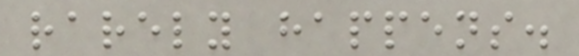rarely happens.
